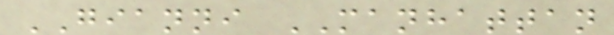GIANNI MANHATTAN
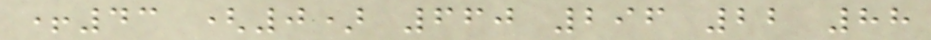+43 (0) 660 296 22 88
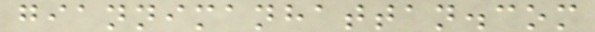giannimanhattan.com
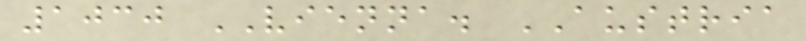1030 VIENNA. AUSTRIA
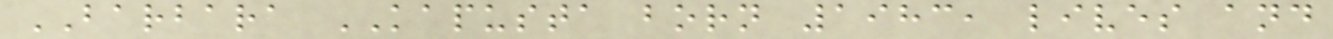BARBARA KAPUSTA born 1983, lives and
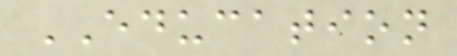EDUCATION
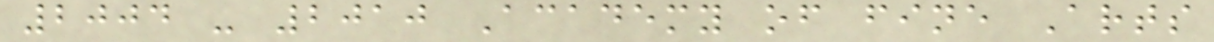2004 - 2010 Academy of fine Arts
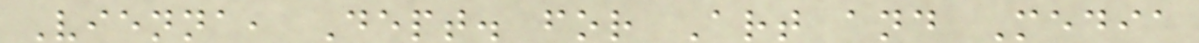Vienna, Dept. for Art and Media
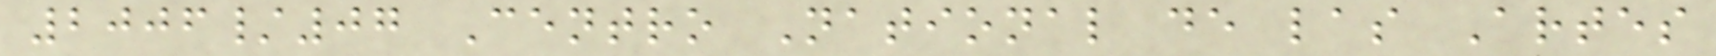2006/07 Centro National de las Artes
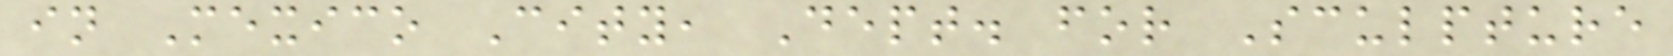in Mexico City, Dept. for Sculpture
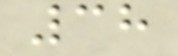38
